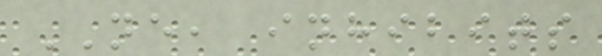NE, inhibits
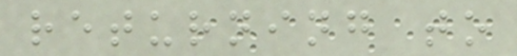returning to
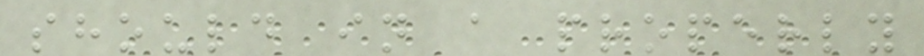should in a properly
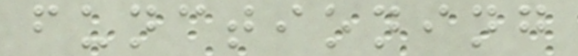functioning
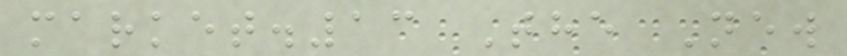market.13 The New
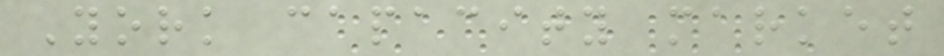York capacity market
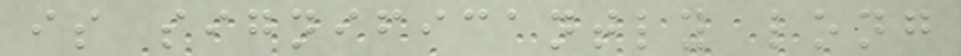is significantly long
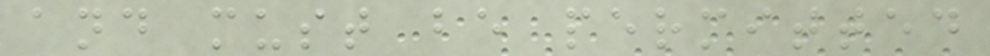and must be permitted
